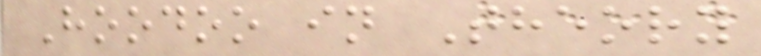Hoodoo in Theory
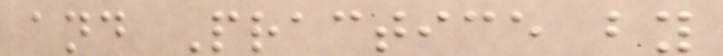and Practice by
